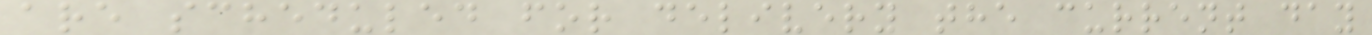are scheduled for delivery the current day
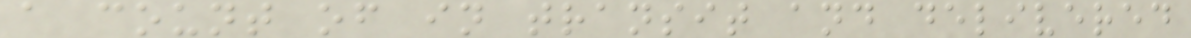a count of in transit and delivered
